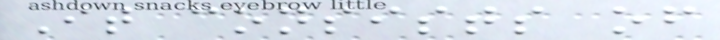It consists of
